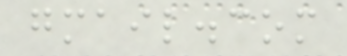gmail.com
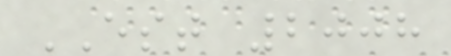EST 2008
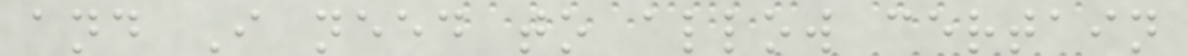and I need to allow certain
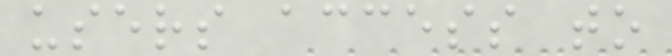users access to
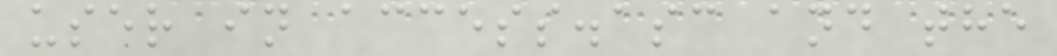user in access.asc and the
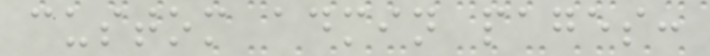custom admin pages:
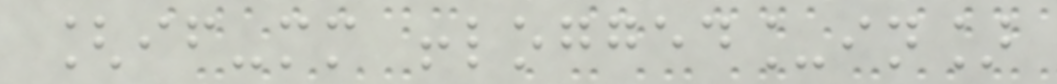[if-mm !logged_in]
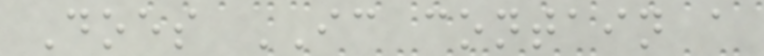Does IC contain a
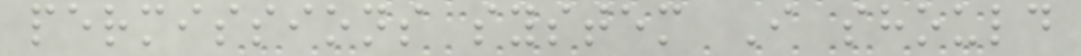permissions system I should
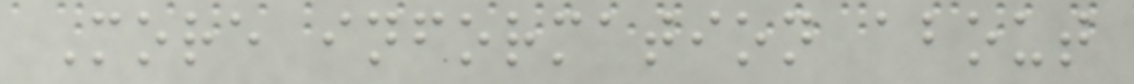More information about
